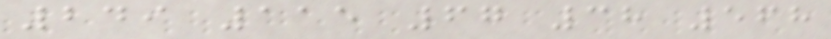249 115 67 38 568
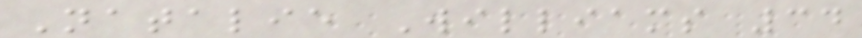Natalie Williams 34
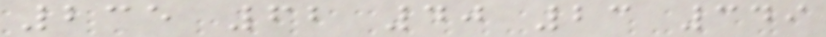235 62 40 23 349
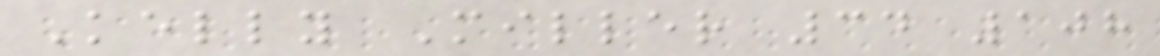Kelly Miller 34 108
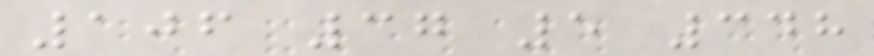106 37 5 348
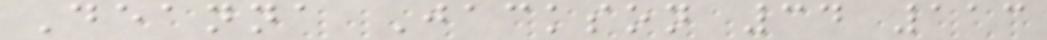Deanna Jackson 34 113
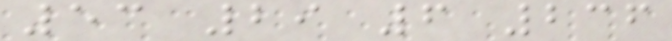53 29 6 236
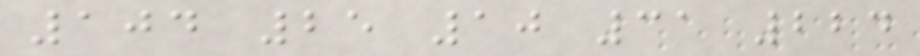104 25 10 31 224
